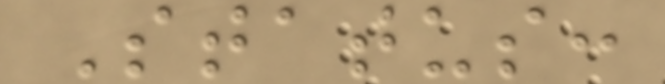Status:
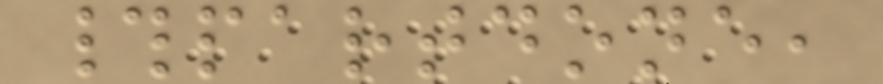#partdone,
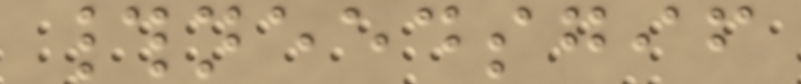#needsgif
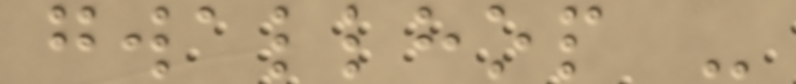gwallhop -
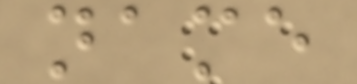name
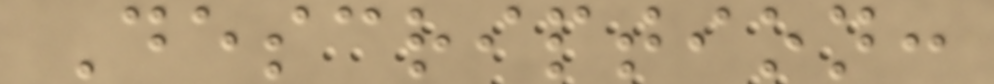Description:
